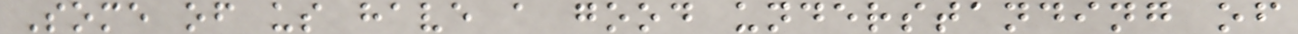Some of us have a good understanding of
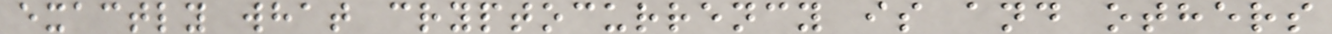exactly what cryptocurrency is and others
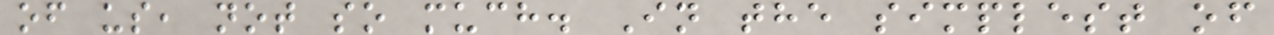of us, not so much. In the simplest of
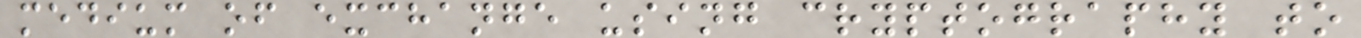medium of exchange using cryptography to
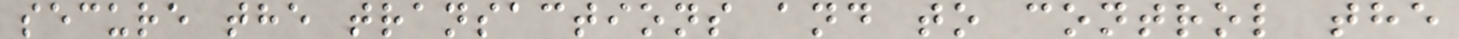secure the transactions and to control the
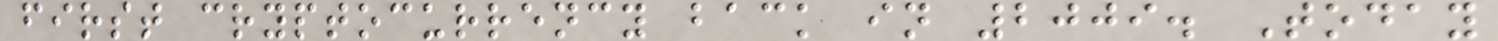first cryptocurrency back in 2009. Today
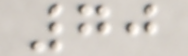70
